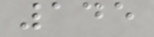145
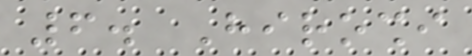6. Hiroshi
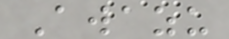Awazu
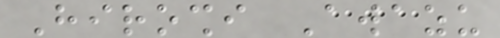Hiroshi Awazu
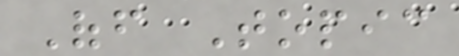Off Topic
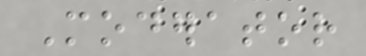Moderator
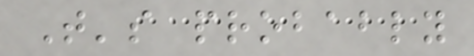That's probably
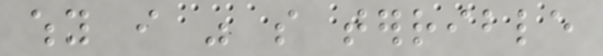why i was so terrible
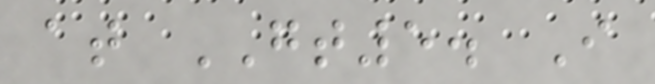at GT5. I
